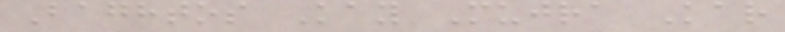Baghtos Kay Mujra Kar
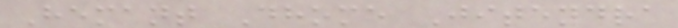Hemant Dhome Jitendra
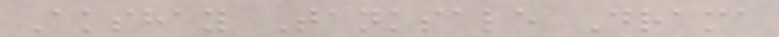Akshay Tanksale Drama
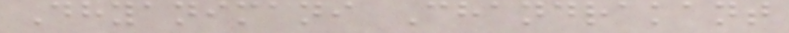Dhyanimani Chandrakant
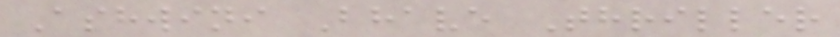Ashwini Bhave Thriller
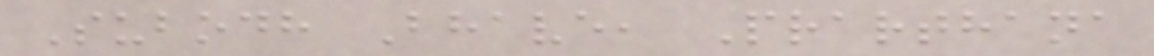Subodh Bhave, Prarthana
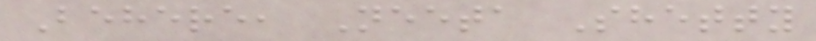Behere, Neeta Shetty
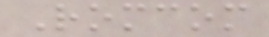Romcom
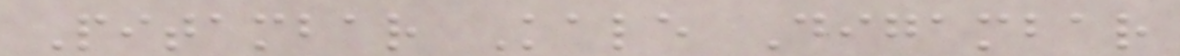Pitambar Kale Digambar
